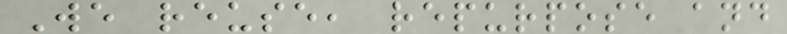We reuse, repurpose and
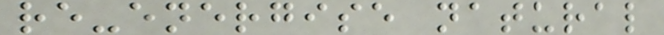re-energise natural
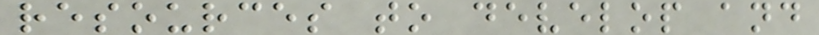resources to develop and
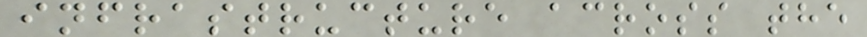infrastructure across the
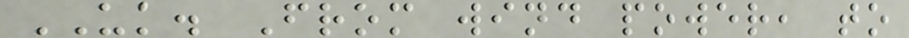UK. From wind power, to
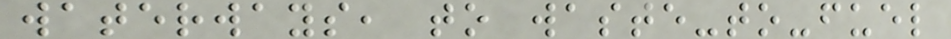waterways, to waste-to-fuel
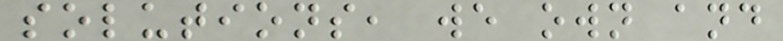solutions, we own and
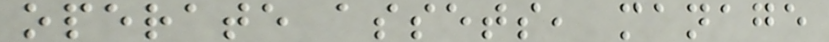operate assets, manage
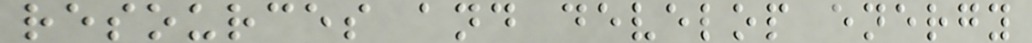resources and develop energy
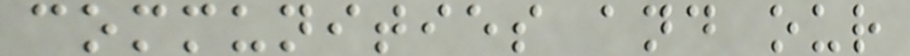communities and our
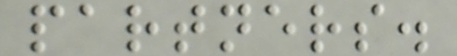partners.
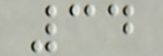34
